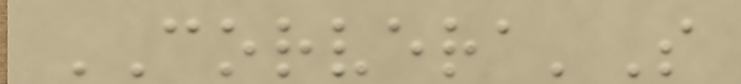CORVERA'S
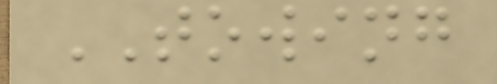TOWING
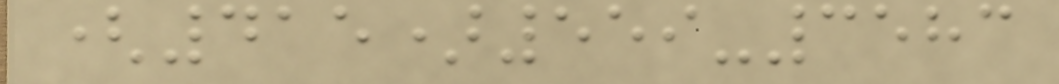(415)559-3583
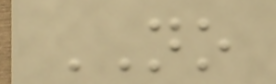NO
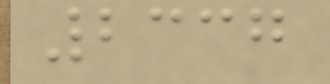2337
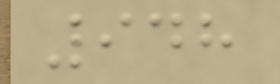948
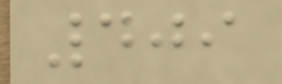409
